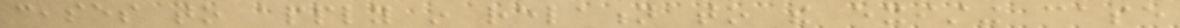ceases to apply in relation to the existing case
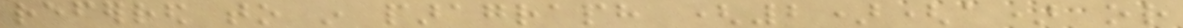referred to in paragraph (2)(a) or
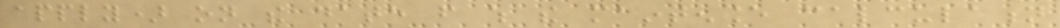apply) on the date from which the maintenance calculation
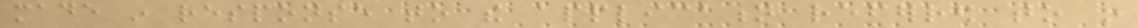made in response to the application referred to in
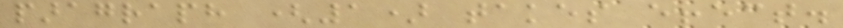paragraph (1) takes effect.
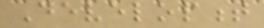Development
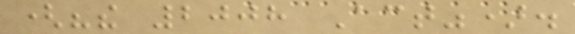("the 2008 Act").
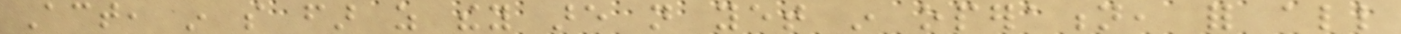Act, in so far as they are not yet in operation, for all
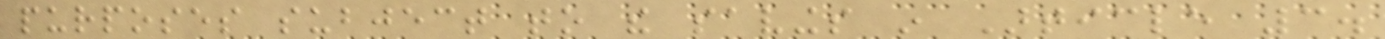purposes subject to the savings in Article 3.
